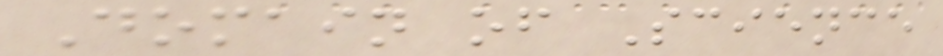Domain of Science
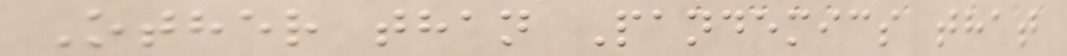Other than Pandemics that
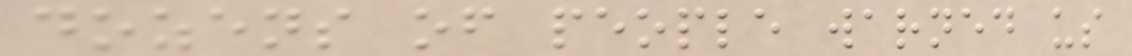dozens of people warned us
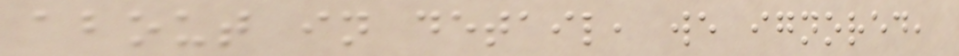about in detail, we ignored,
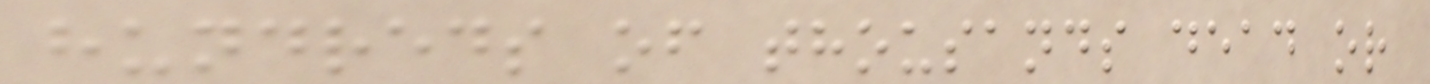hundreds of thousands dead or
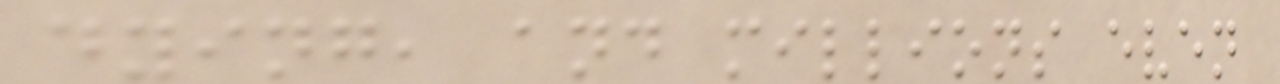dying, and millions even
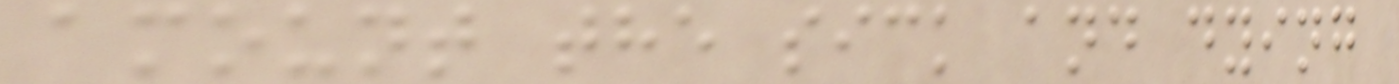amount the sick and dying
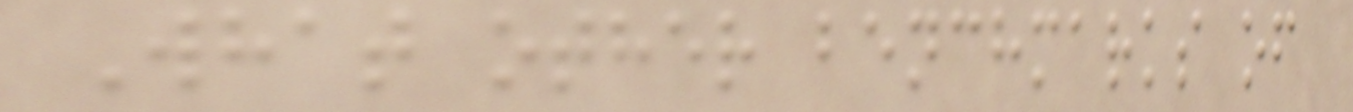What other benchmarks of
